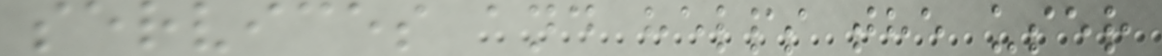services and helps the user
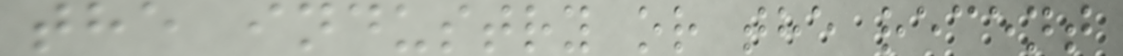the industry or the recent
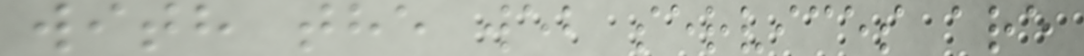with the web services are
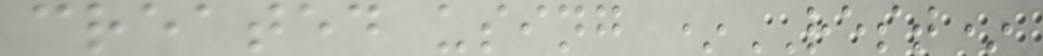created using *REST*
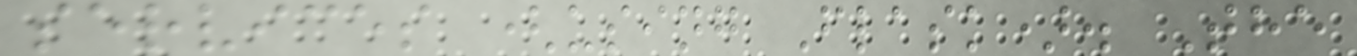services (using Flask). The
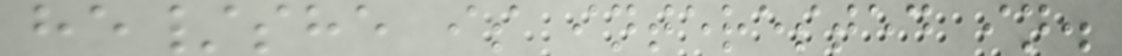he/she is interested in.
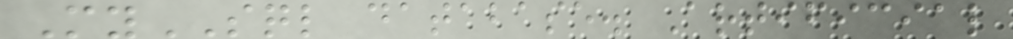MySQL database. Artificial
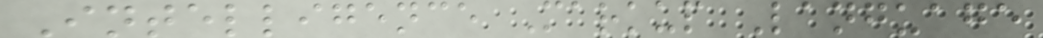Intelligence Markup Language
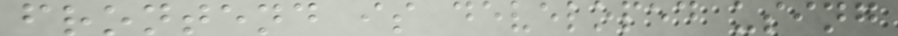frontend is developed using
